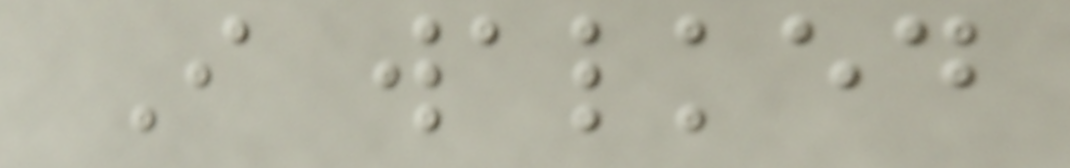I walked
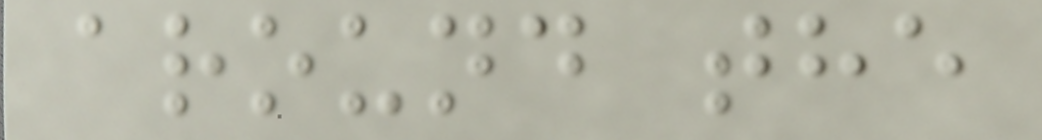around the
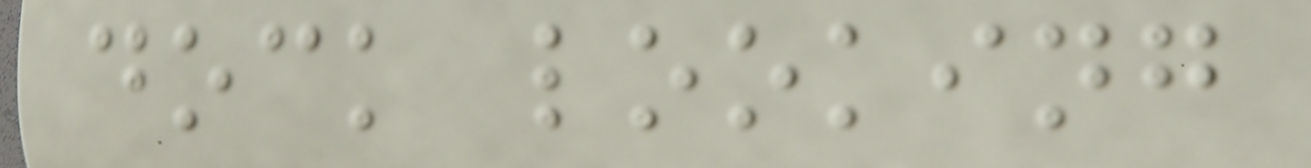dock looking
